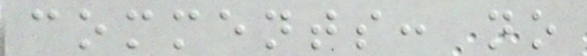comments: no
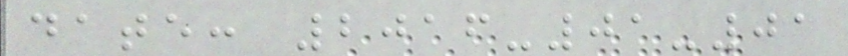date: 2016-01-01
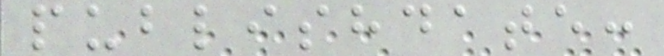publishdate:
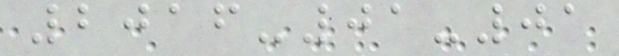2016-01-01
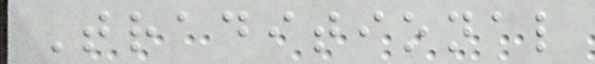Traditional
